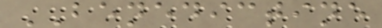BENEDICTINE
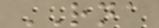RNA
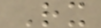Rx
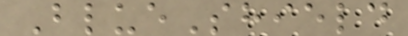BlueShield
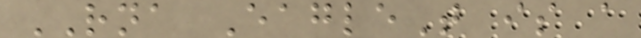RNA EagleT is a
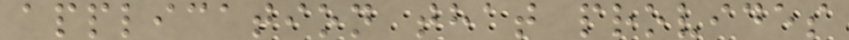application that provides
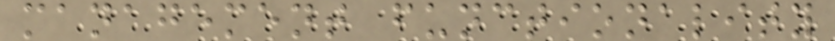management functionality
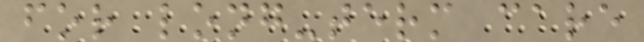for long-term care
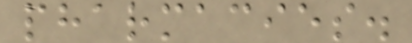pharmacies.
